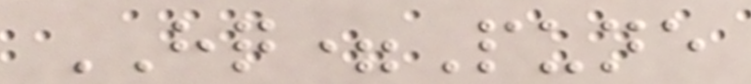HQ=Pune
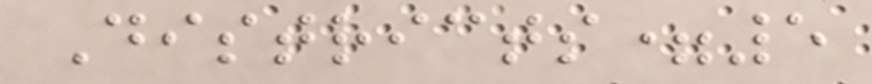Districts=5
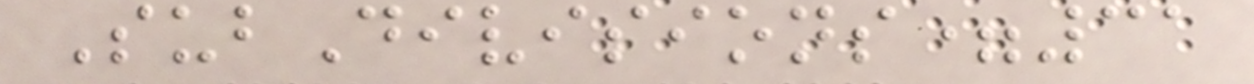SubDivisions=31
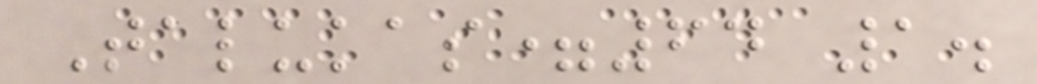Talukas=64 1.
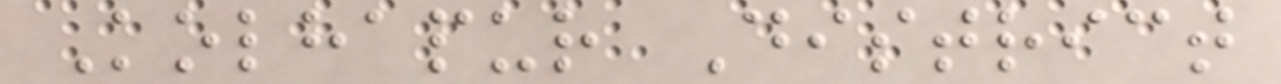Kolhapur District
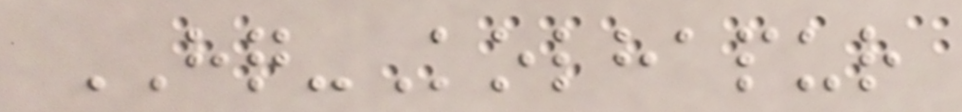HQ-Kolhapur
